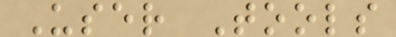User Tools
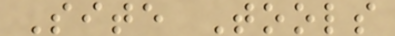Site Tools
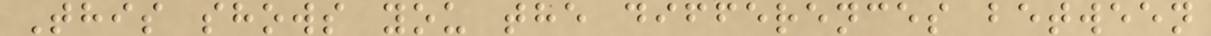This shows you the differences between
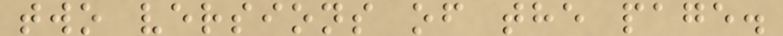two versions of the page.
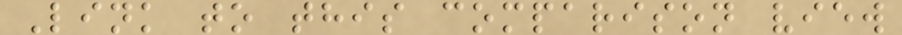Link to this comparison view
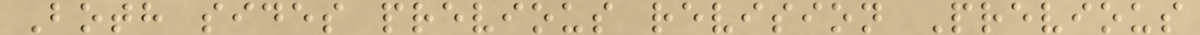Both sides previous revision Previous
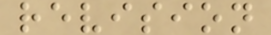revision
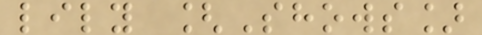lily [Shows]
